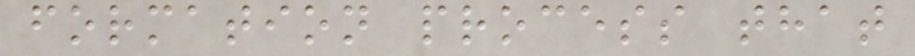formation process that
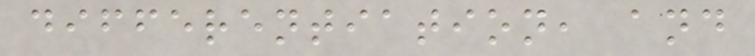differentiation, and
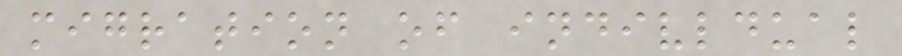migration of indivldual
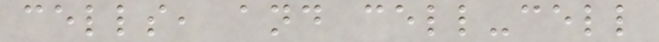cells, and cell-cell
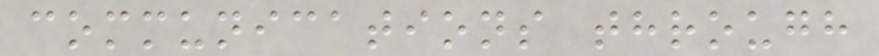communications through
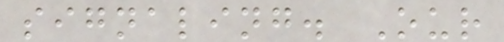signaling. Our
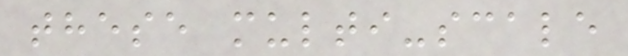these multi-scale
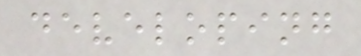developing
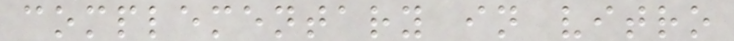complementary in vitro
